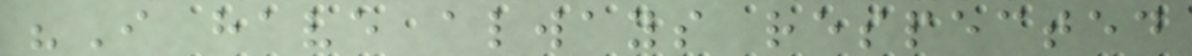"I have always respected
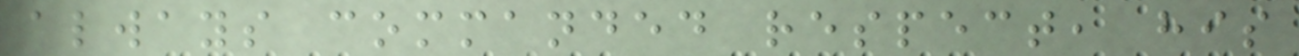always commanded respect, his
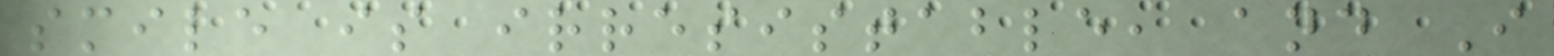smile is irresistable, and I
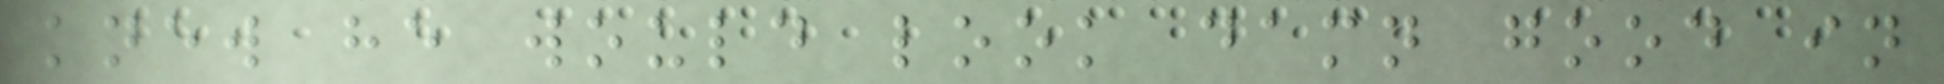knew he would look damn good in
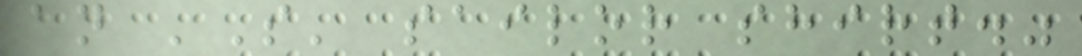an 'S' sailor shirt."
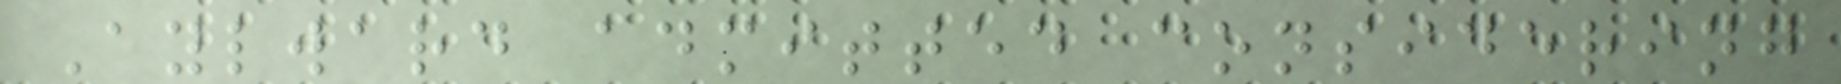Aylward admitted considering
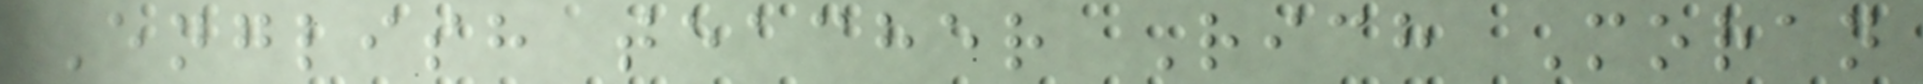English teacher Rich Moran
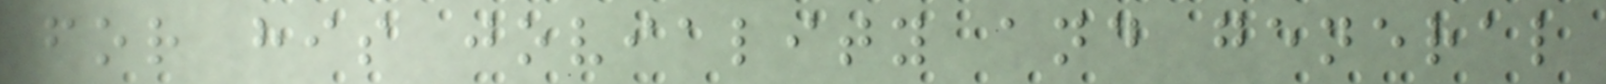for his joviality and general
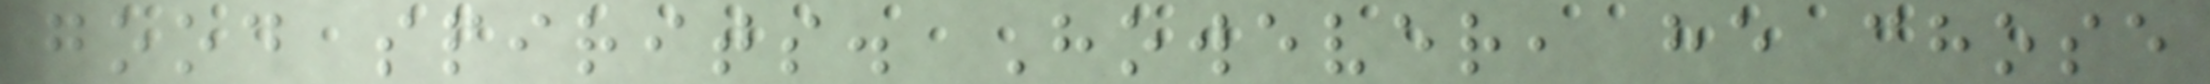good spirits. However, he chose
